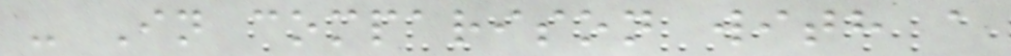- In comparison with a
